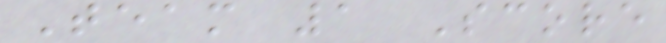Team 1 Score
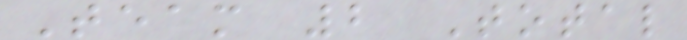Team 2 Total
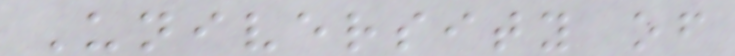University of
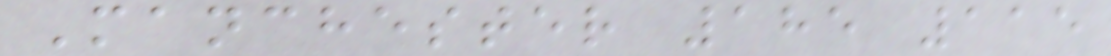Manchester 185 115
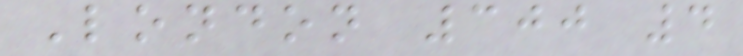London 300 4
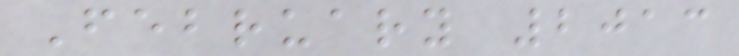February 2013
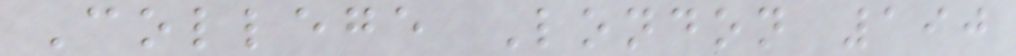College London 190
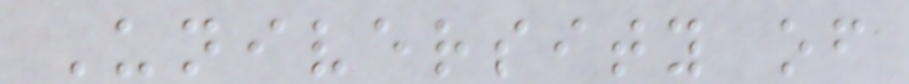University of
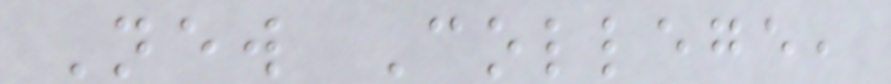New College,
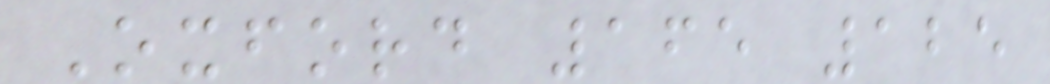Oxford 165 125
